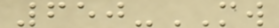650-MW
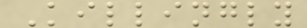Killingly
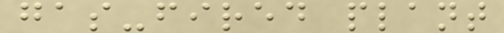gas-fired plant
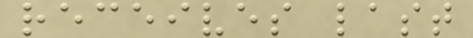receives last
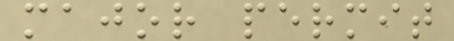major permit
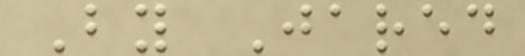By Jared
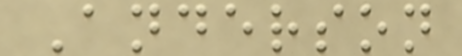Anderson
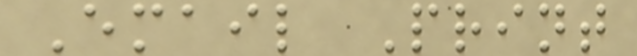Email Print
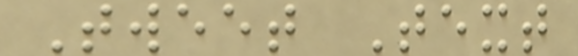Tweet Text
